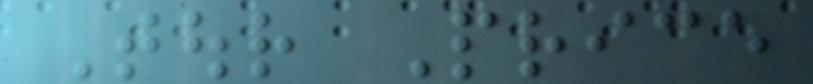Tour Price
